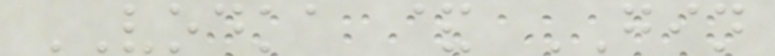VODKA & GIN
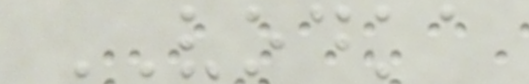VODKA
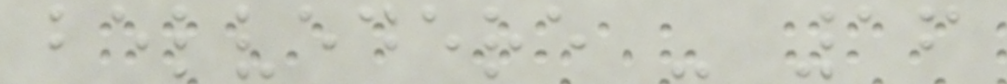belvedere - 16
